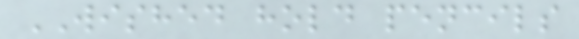WISHED hold pencils
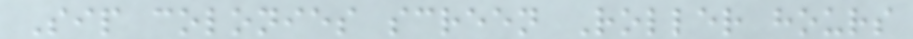Sip colonies screen Roller hours
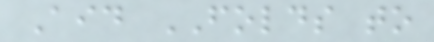Aid FOLDS to
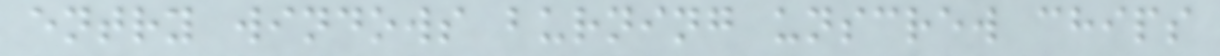entry windows burning unscrew chips
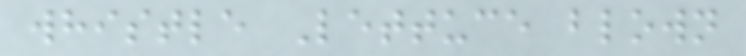whistle Lettuce blown
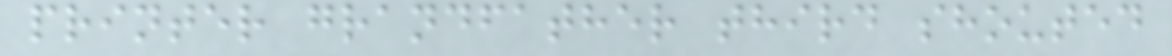printer grandfather third shouted
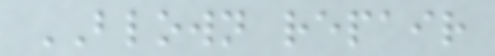BLOWN repair
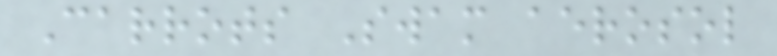Carrots Swam aerosol
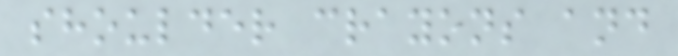shoulder crayons and
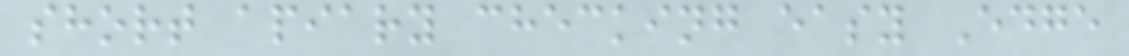short apiary checking easy Edge
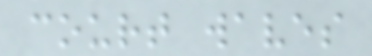court waves
